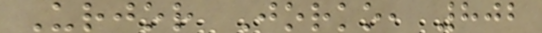Urjor Jorko, 802
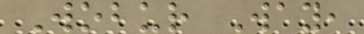Wobur Way,
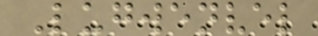Lugwenvel
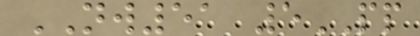NW51 5PP
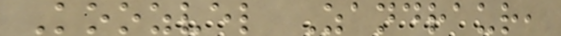Koozvel Zandraur,
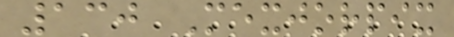130 Mexjorpix
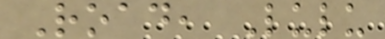Road, Lulu
